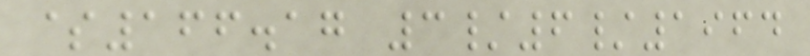$166.17 3/6/1964
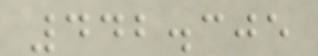442.305
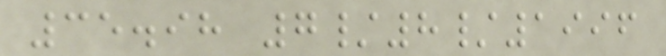35.98 7/8/1996
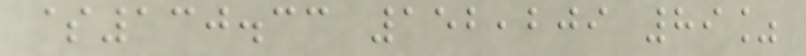$130.33 152,209 89%
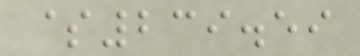$239.59
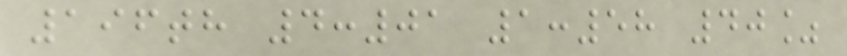196th 4:01 1:58 40%
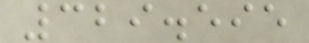329.595
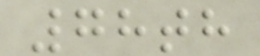78th
